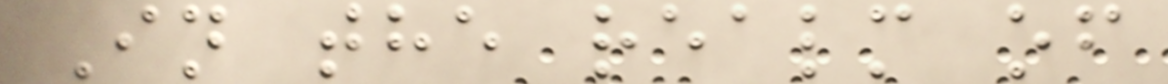In the realm of
